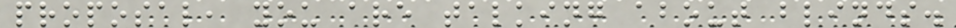proposal, you are talking about blinds.
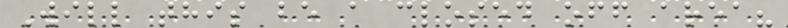Will this be a closed off area?
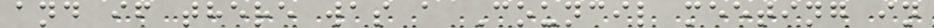and if there was a Council meeting in
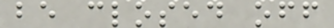be closed off
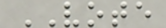VOTE
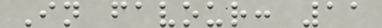In favour: 11
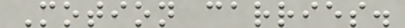Motion carries.
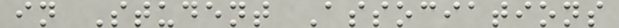in Student Associations
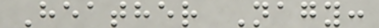Heather Nagy:
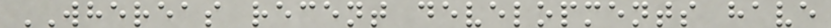WHEREAS recent developments have
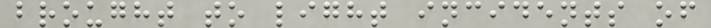brought to light incidents of
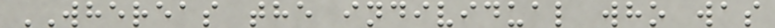WHEREAS the individual who was
